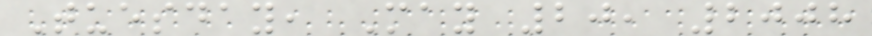Tuesday, May 20, 2008
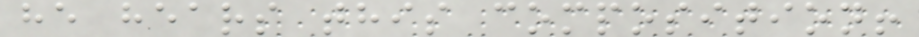he hears this composition!
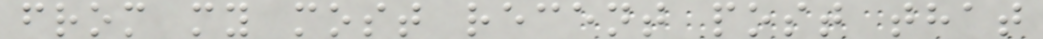from my most recent post that
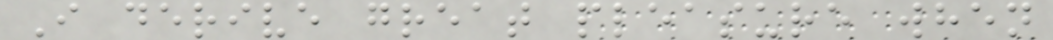I derive great pleasure when
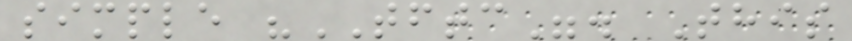simple "TFTC". This
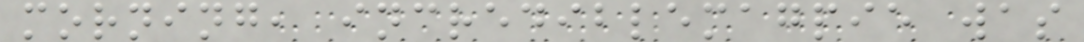morning, incrediblemagpie was
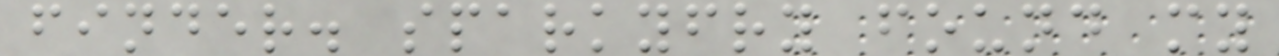finder. sparkyfry found my
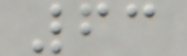63
